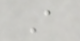A
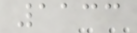1133
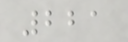221
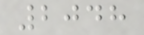2048
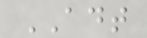ADT
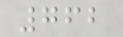762
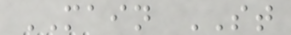MAIN ST
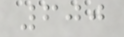600
